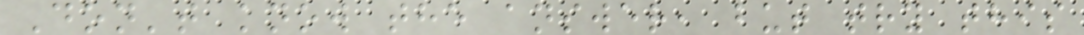Don't know the answer, but try this
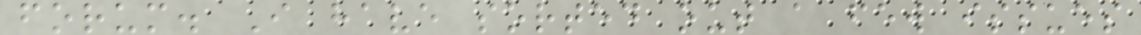forum. I have sorted out a few issues
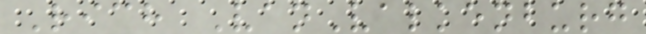Rich VanValkenburg
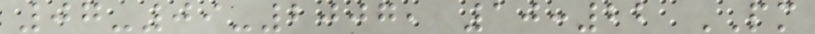07-09-2007, 10:22 PM
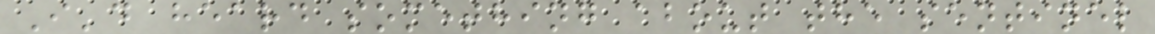I'd heard something about the sentinel
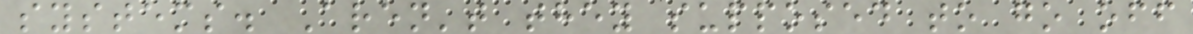systems. Aren't they supposed to go off
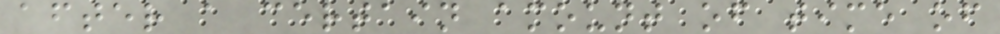after a certain amount of time of
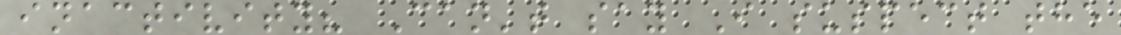inactivity? Can't say I suspect the
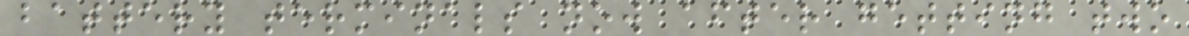battery terminals now after getting two
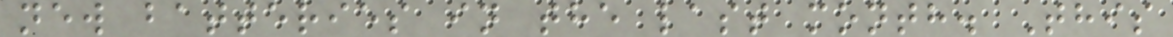new batteries in the last month. This
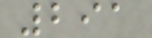291
